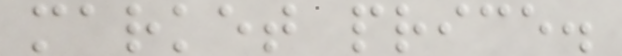market price.
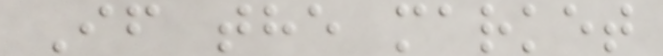If the market
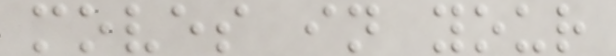moves in your
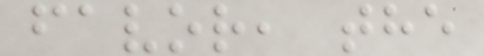favor, the
